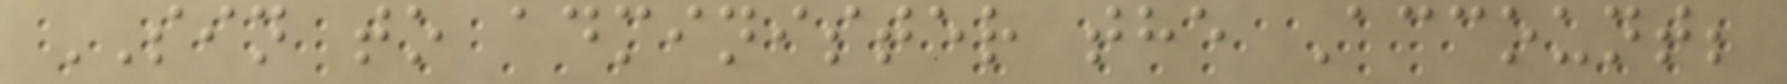SIN to administer the Account;
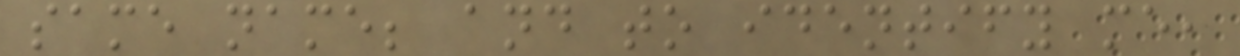same name; and to identify me,
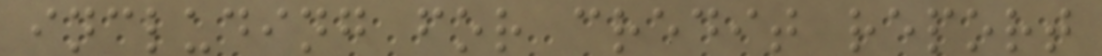including for credit report
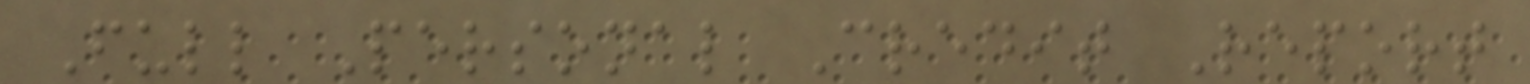Full Personal Credit Report
